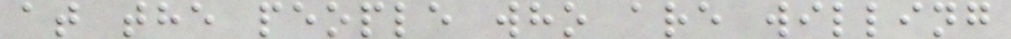at the people who are willing
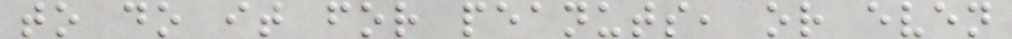to do it for peanuts, or even
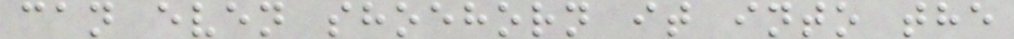can even shoehorn it into the
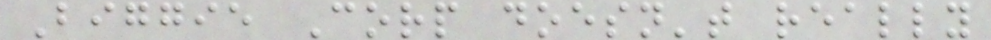Biggie Corp doesn't really
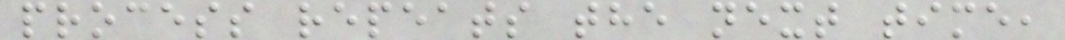process repeats the next time,
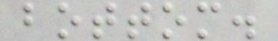bottom.
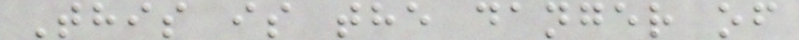This is the danger of
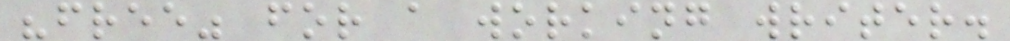"free" for a working writer.
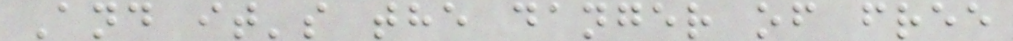And it's the danger of free
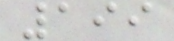199
